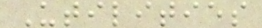Utilities
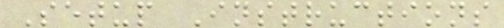Setup Instructions
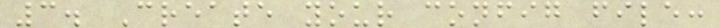3. Create your config file:
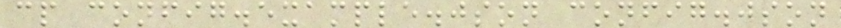cp config.example.json config.json
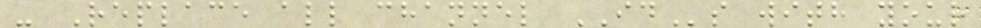- Replace all channel IDs with your
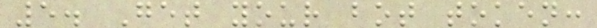5. Get your bot token:
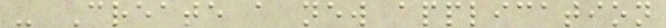- Create a new application
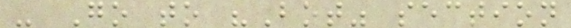- Go to "Bot" section
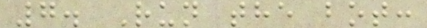7. Run the bot:
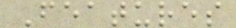Features
